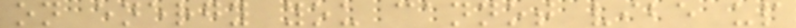on energy you cannot vibe up
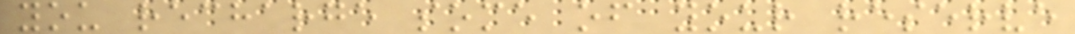you recharge some of your reserve
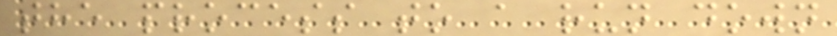the process to a run down
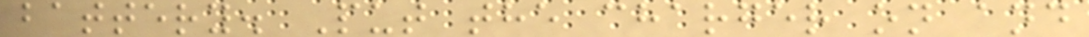battery. Put the charger on and
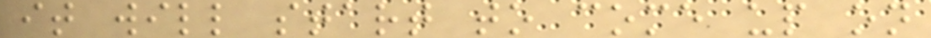it will start to come up on
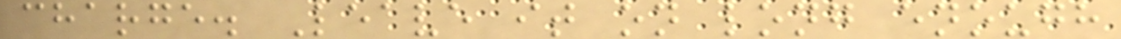charge. Leave it on long enough
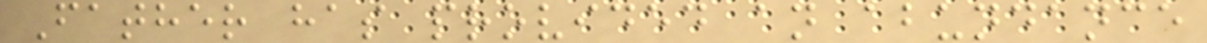Father has provided an abundance
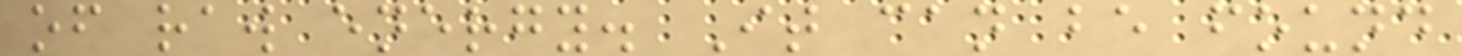of raw energy. It can be found
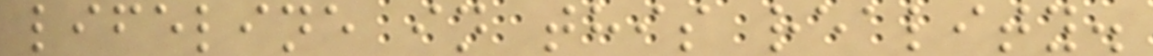lifeline in this reality.
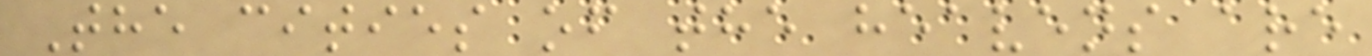The cities of the heavens are
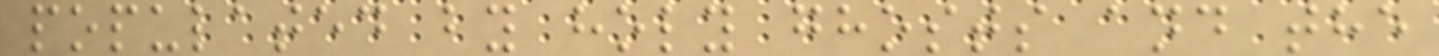populated by holy ghosts and the
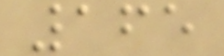165
